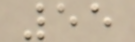55
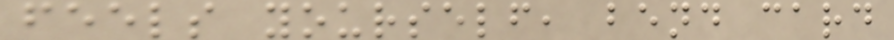feels yourself, bend card
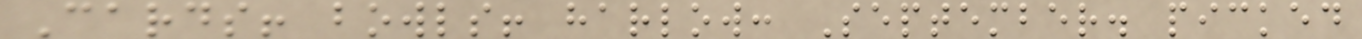Cards! bowls! harlow: September. picked
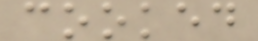cooked
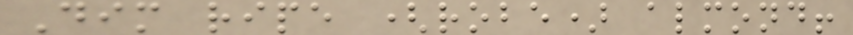Dim ripe (robe) almond!
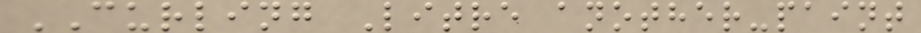CURLING Litre another-paint
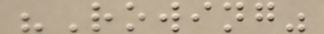"Rowing"
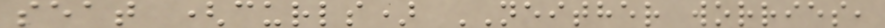seat (curls) NEITHER worries,
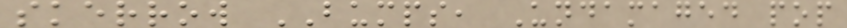skerrow BUMPS, Undamaged pop
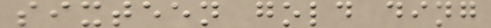sixteen gold ding
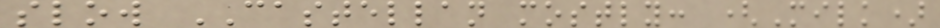slow CASTELLAN mostly: (Milk)
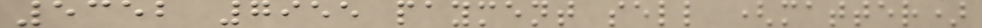5352 7955 payment sell (matter)
